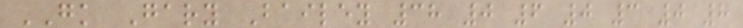GK Gary Bailey 38 0 6 0 3 0 8
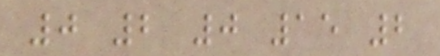0 2 0 15 2
